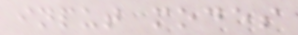input modes
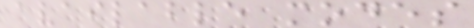available modes
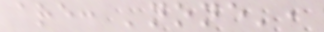are: 'none',
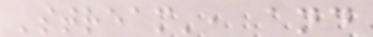'stream', and
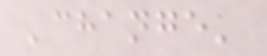'change'
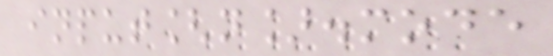input[n].mode
